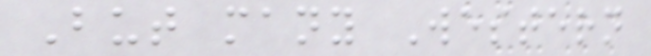But many Western
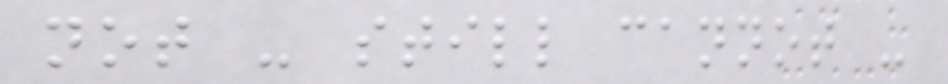not - still cannot -
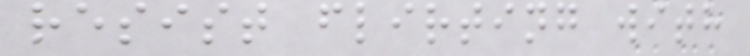resist flirting with
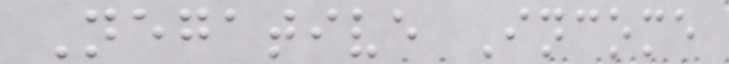Negative Income
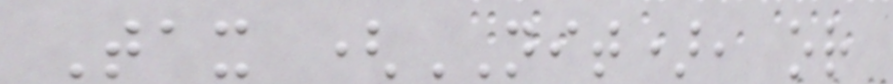Tax (NIT), or
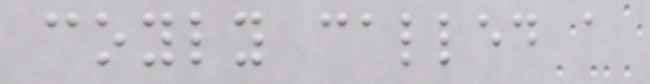coyly called a
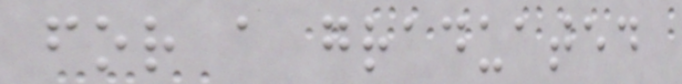for a graduated
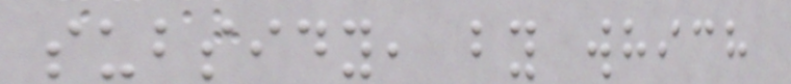subsidy, by which
